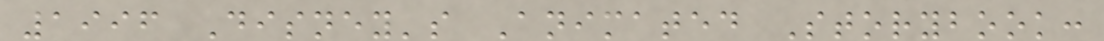1996 Disney's Animated Storybook:
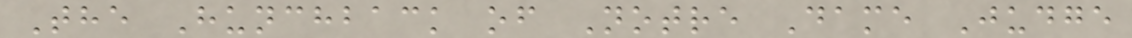The Hunchback of Notre Dame Judge
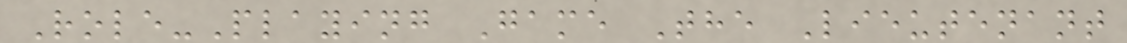Role-Playing Game The Lieutenant
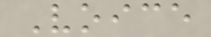Voice
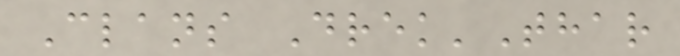Clans Drek'Thar
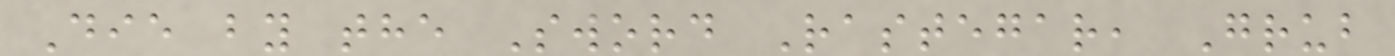Die by the Sword Rastegar, Grub
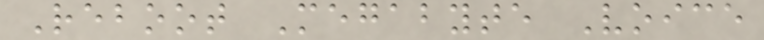Reboot Megabyte Voice
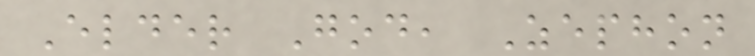Elder God, Zephon
